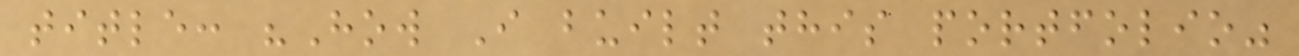title: "How I built this portfolio"
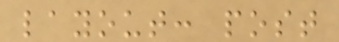layout: post
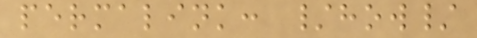permalink: /how/
